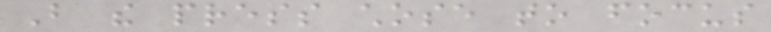But the press chose to focus
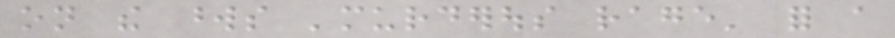on the words 'murderous rage' for a
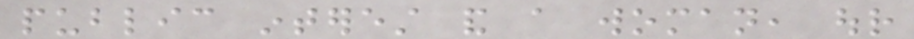public interest and a woman, our
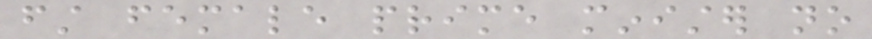first female prime minister no
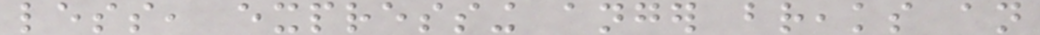less, expressing anger breaks an
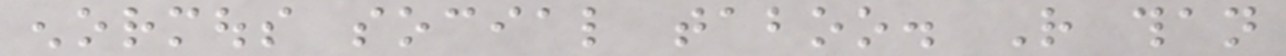enormous social taboo. Rather than
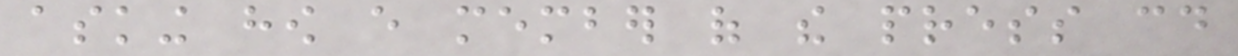asking how every member of the press could
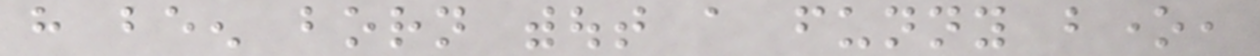have been born without a funny bone,
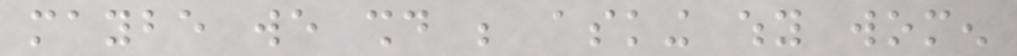maybe we should be asking why women
